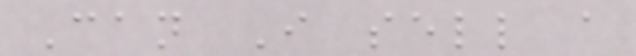Can I sell a
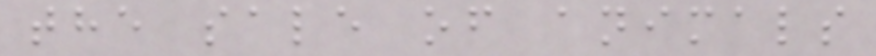the sale of animals
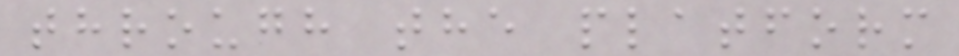through the platform
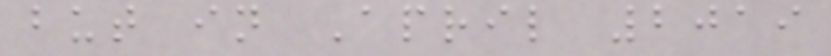but in April 2019
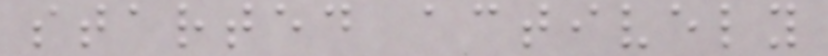started actively
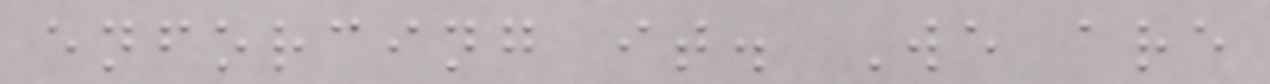enforcing it. We are
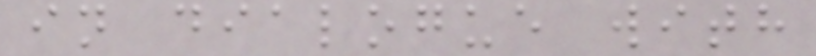in dialogue with
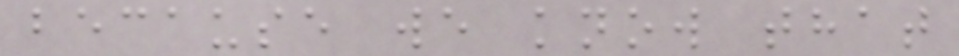because we know that
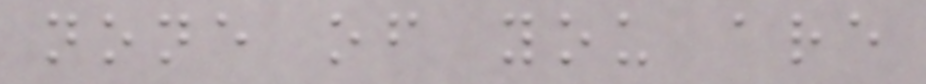none of you are
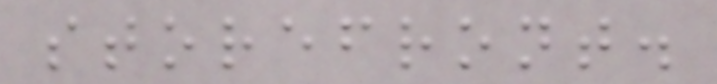storefront.
